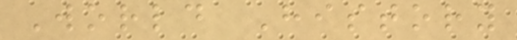World History
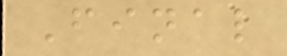Final
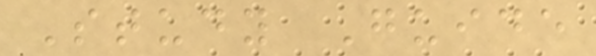Study Guide
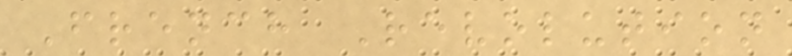French Revolution
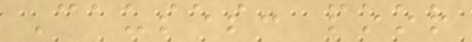Causes: poor
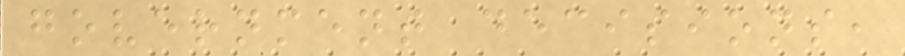government decisions,
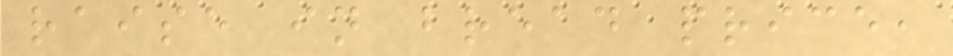raise in bread price,
